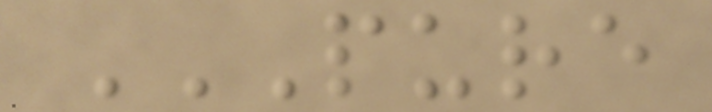PURE
